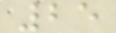25
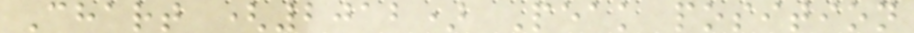Chart (2012) Peak position
